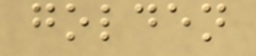golden
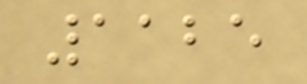1125
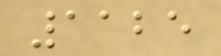1125
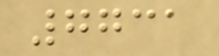7731
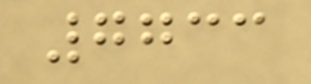7733
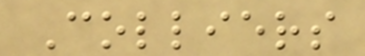Colliers
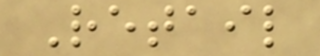Retail
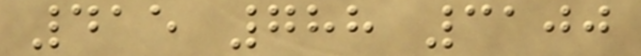415 788 3100
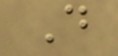D
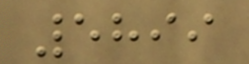5899
